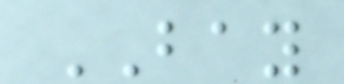BAY
